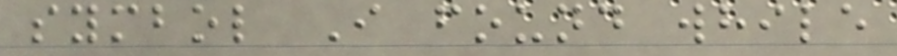symbol I found while
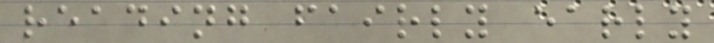reading fairly early
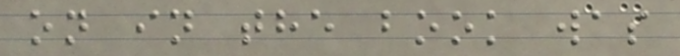on in the book was
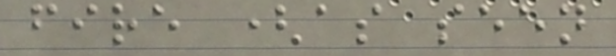fire (as seen
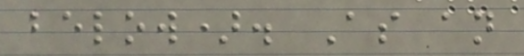below). As an
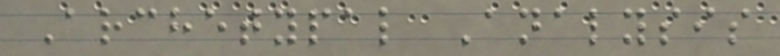Archetypal Analysis
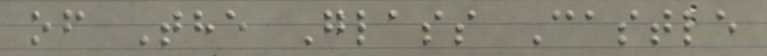of The Glass Castle
